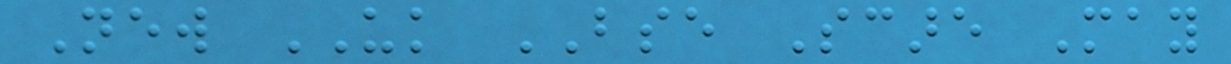New UK BSE Scare May
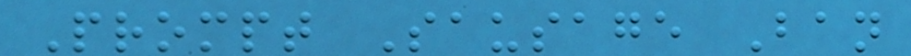Prompt Sausage Ban
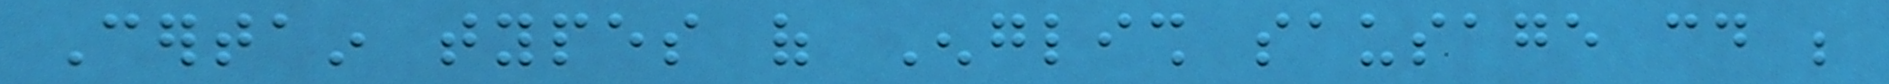Certain types of English sausage could be
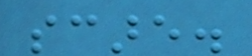scare.
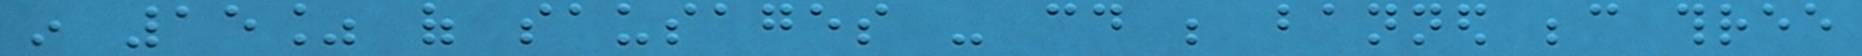in 15% of sausages - could be banned because three
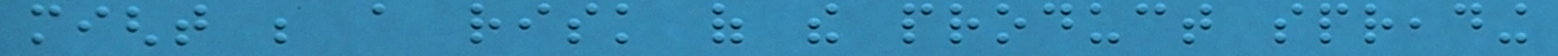might be a risk of the product spreading
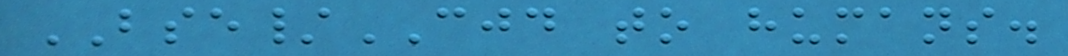BSE/CJD to humans.
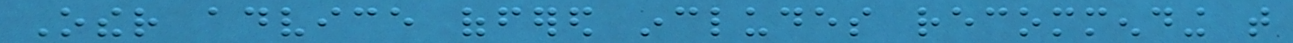Other advice offered includes recommending that
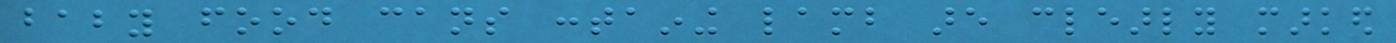baby food cans containing lamb are clearly marked
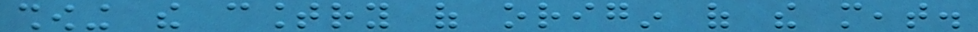showing the country of origin of the meat.
